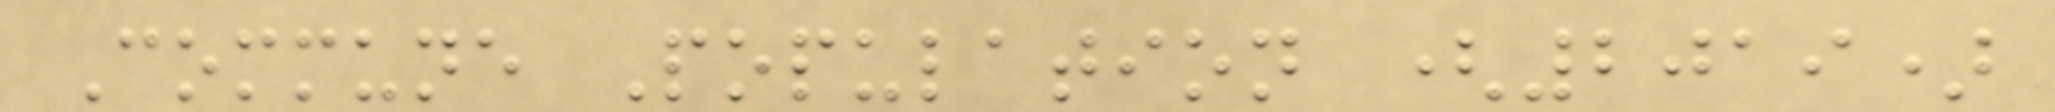Commune Population (2019)
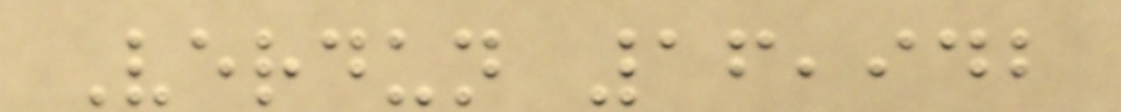Verdun 16,942
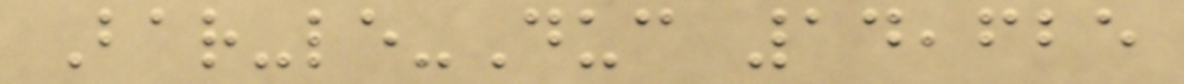Bar-le-Duc 14,625
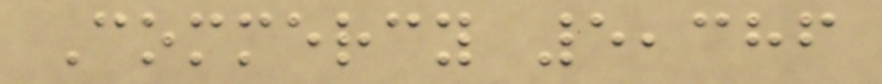Commercy 5,386
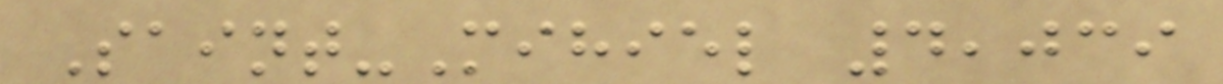Saint-Mihiel 4,039
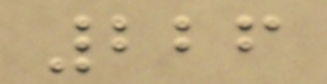226
